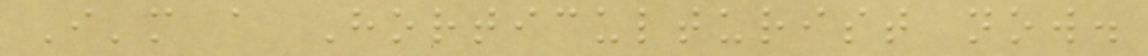I'm a Horticulturist now.
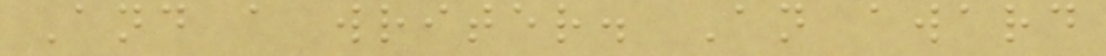And a writer. An award
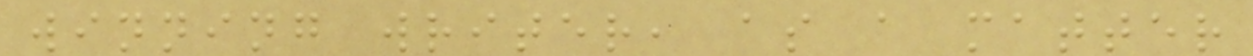winning writer, as a matter
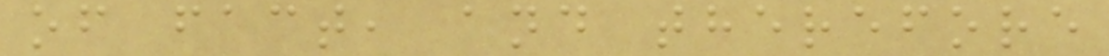of fact, and therefore
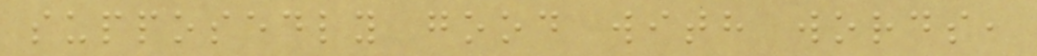supposedly good with words,
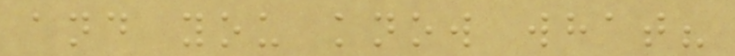and you know what?
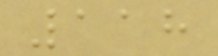118
